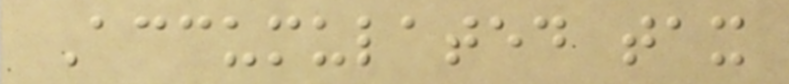Accumulated tax
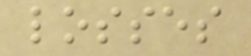losses
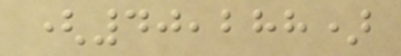(40,288)
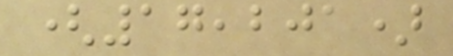(17,201)
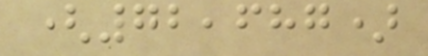(72,687)
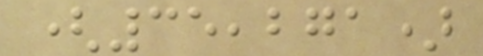(35,271)
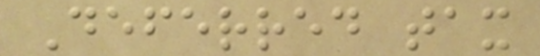Deferred tax
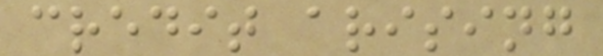credit arising
